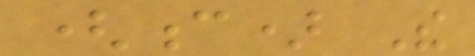(c) The
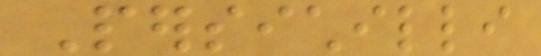Persichilli
